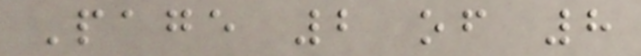Page 2 of 8
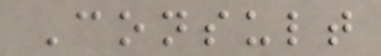Consult
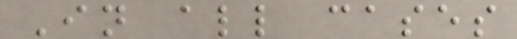In all cases
